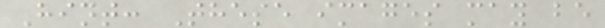Hint: These images may be
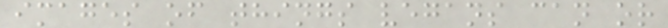images of things vegans can or
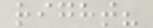right?
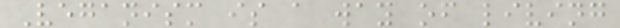Veganism is a way of living
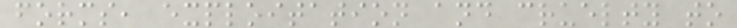forms, exploitation and cruelty to
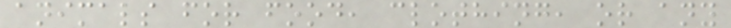animals for food, clothing, or any
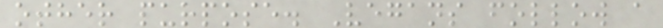other purpose. Vegans follow a
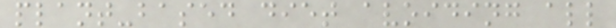plant-based diet avoiding all
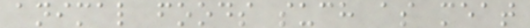animal foods such as meat
